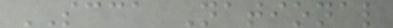SCCA National
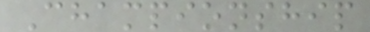Championship
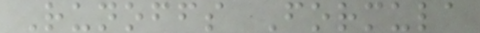Runoffs Formula
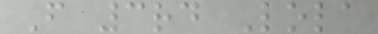F 3rd Lola
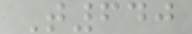T640
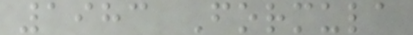1983 Formula
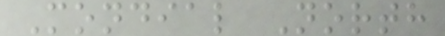Mondial North
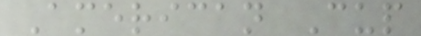American Cup
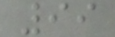99
